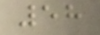58
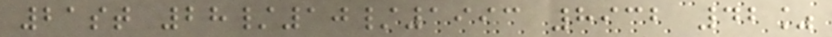21st 28/10/1993 8932 42%
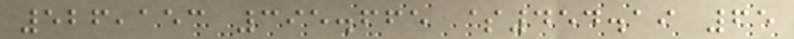526,153 395.665 $454.19 65
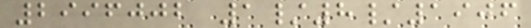2996002 1/8/1906
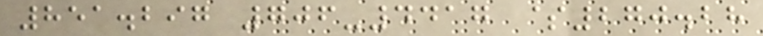851.297 706-4417 $270.28
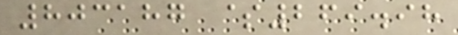803187 $269.98
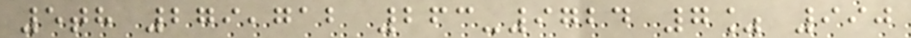5th 279,712 263-9724 7% 990
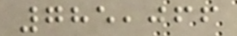785,066
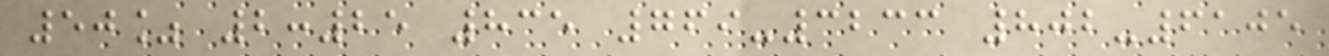50% 2:25 835 769-3233 802-6105
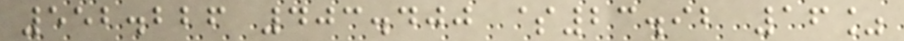552.226 403.400 $23.92 16%
